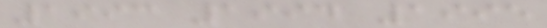1993 1994 1995
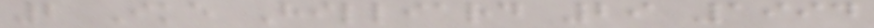2 Ike Hilliard 29 1994
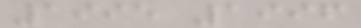1995 1996
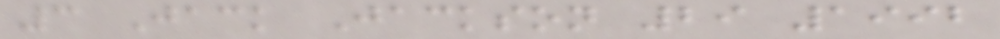3 Jack Jackson 29 1992
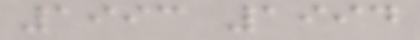1993 1994
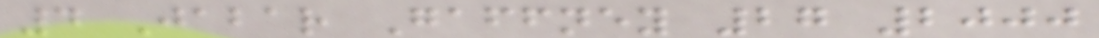4 Jabar Gaffney 27 2000
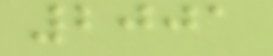2001
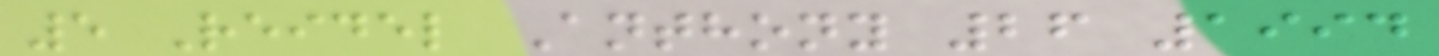5 Reidel Anthony 26 1994
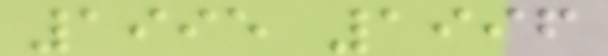1995 1996
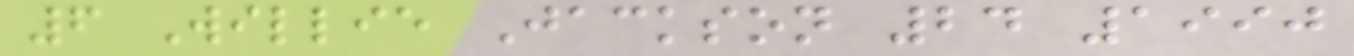6 Willie Jackson 24 1990
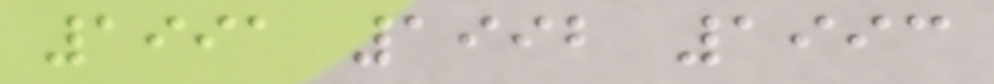1991 1992 1993
